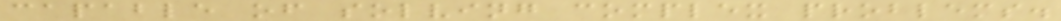capable of solving complex problems.
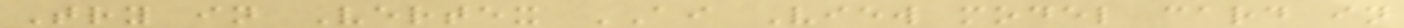Try in Vertex AI View model card in
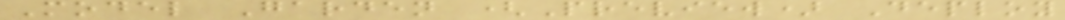Model Garden (Preview) Deploy
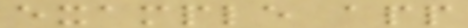example app
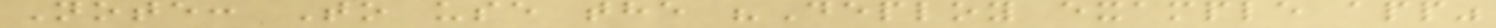Note: To use the "Deploy example app"
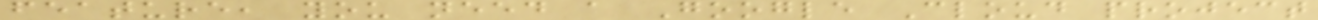feature, you need a Google Cloud project
